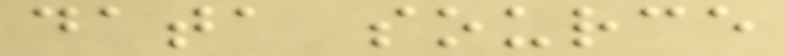data source
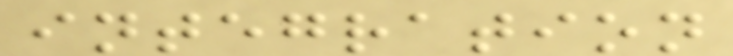integration
